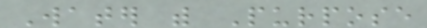Water with Purpose
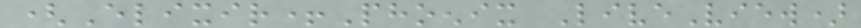(Elixir+Phoenix LiveView)
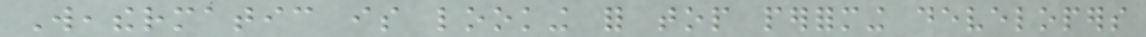Weathermatic is looking for top performing developers
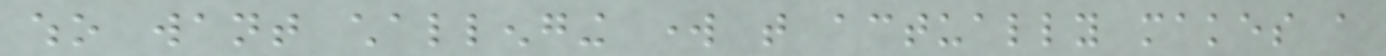who want challenging work that actually makes a
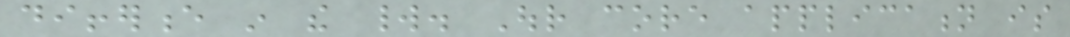difference in the world. Our core application is
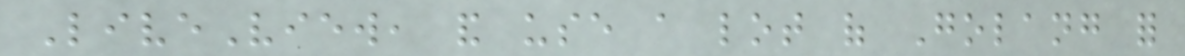LiveView, and use a lot of Golang for
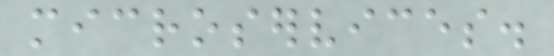microservices.
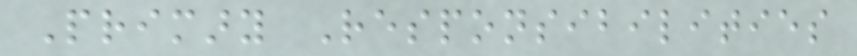Primary Responsibilities
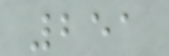251
